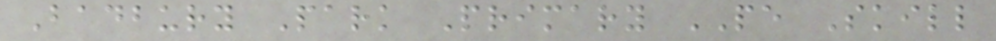Badbury Park Primary PE Skill
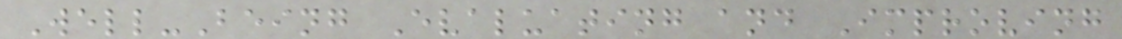Well-Being Evaluating and Improving
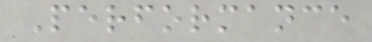Performance
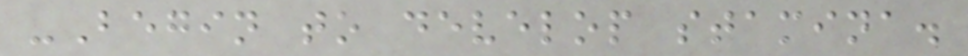-Begin to develop stamina.
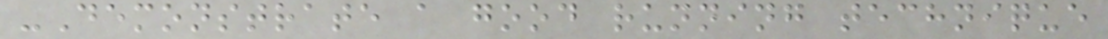-Demonstrate a good running technique
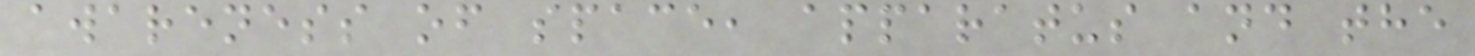awareness of space, apparatus and the
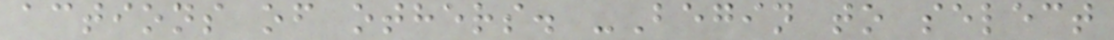actions of others. -Begin to select
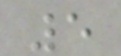5
